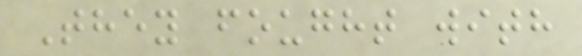They fought with
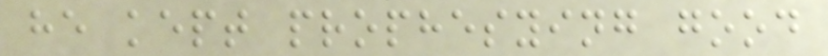he kept prophesying good
